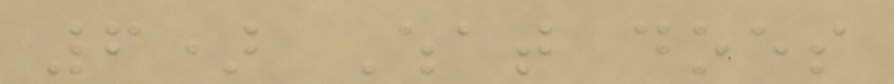6) What does
